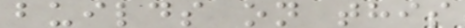builds on this
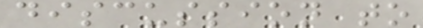discussion to
